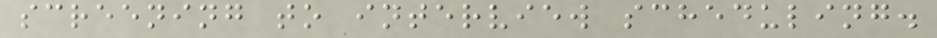screening to interview scheduling.
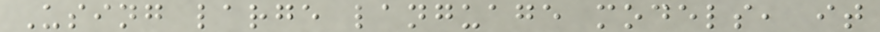Using large language models, it
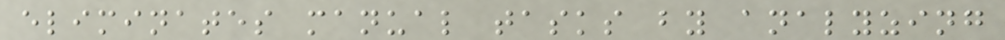eliminates manual tasks by analyzing
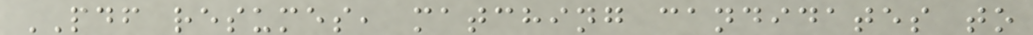PDF resumes, matching candidates to
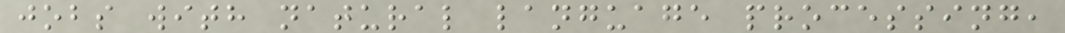jobs with natural language processing,
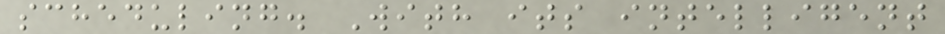scheduling. With its intelligent
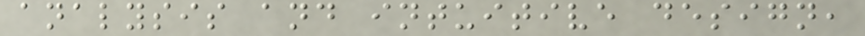analysis and intuitive design,
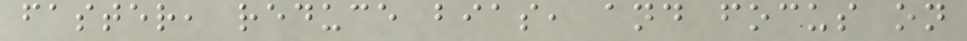faster, reduce bias, and focus on
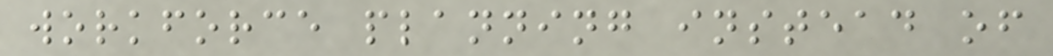workforce planning instead of
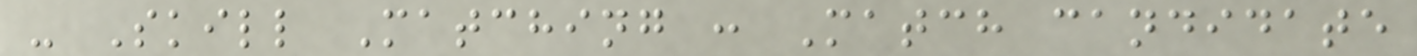- Skill Matching : Match candidate
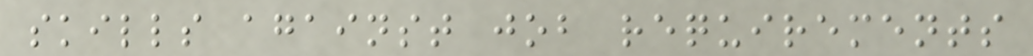skills against job requirements
